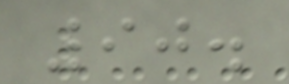90.
